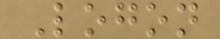Logon
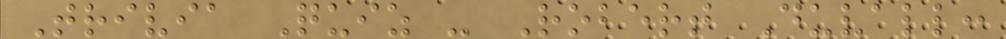Trivia Quiz - Robert Duvall:
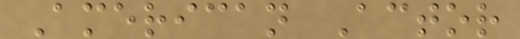American Actor
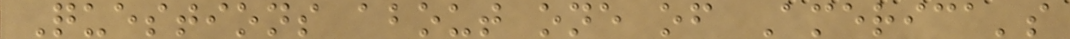Questions about one of America's
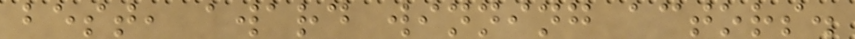best, award winning actors.
